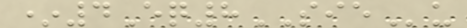*4Eq8SIEu
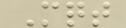Mqt
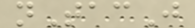nTacJ
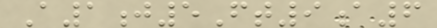A1j5Ft9a6
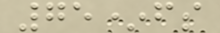75*fs
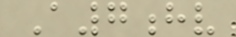A7hv
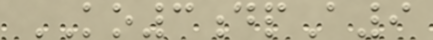KO3dpA9
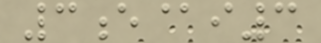3e@i3
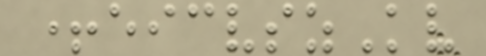+eicvszKv
